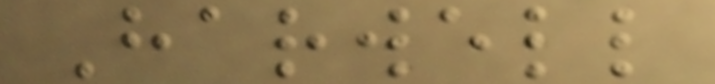Harwell
